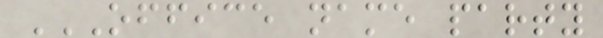OFFICE NAME PARTY
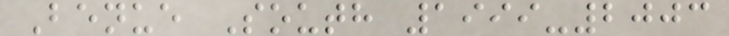Benue South 1999-2003
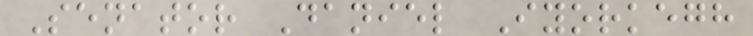Senator Daniel Iyorkegh
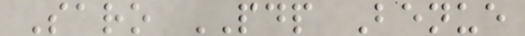Saro PDP Benue
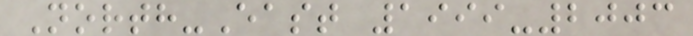North-East 1999-2003
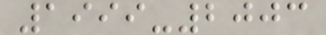1999-2003
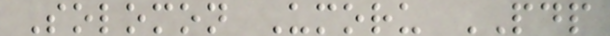Solomon Umoru PDP
